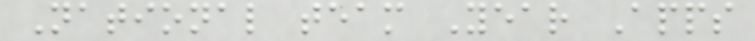National team Year Apps
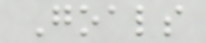Goals
